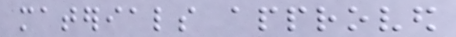materials approved
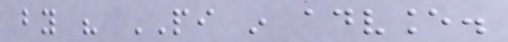by his PI in advance.
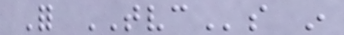For TVCs in
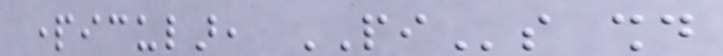particular, PIs should
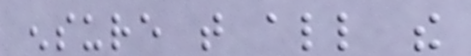ensure that all the
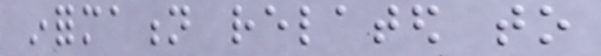information related to
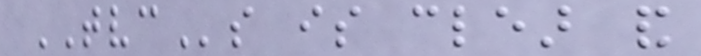TVCs is clear and
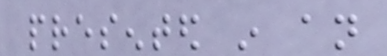presented in an
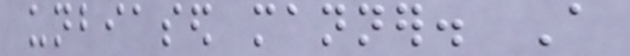unbiased manner. A
